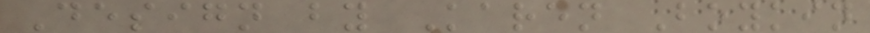Design by Karen Boykin
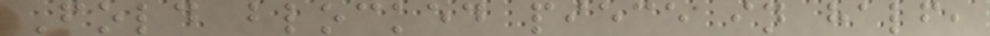Fold blocked piece in half,
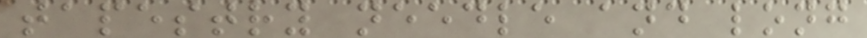tapestry needle and long
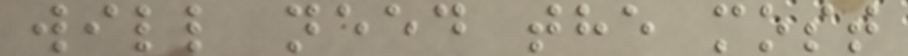will need the most
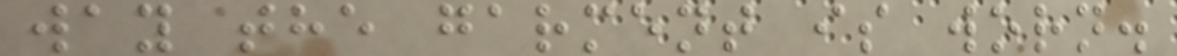way the garment is worn.
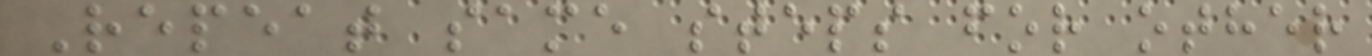Repeat same steps for other
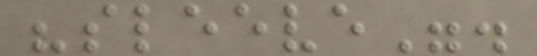"sleeve".
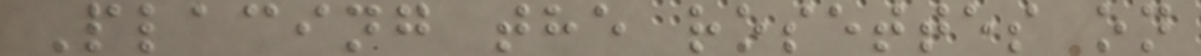Placing the rosettes on
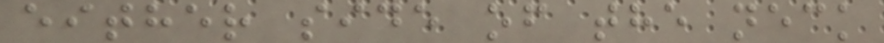either side of the neck
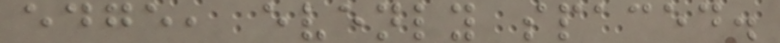edge, evenly spaced.
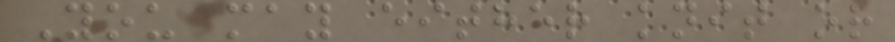You may either knit or
